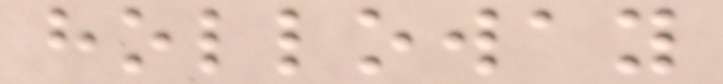holloway
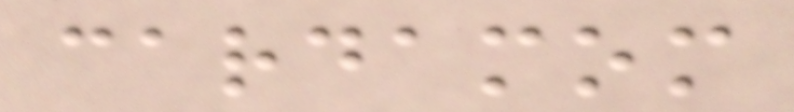cardamom
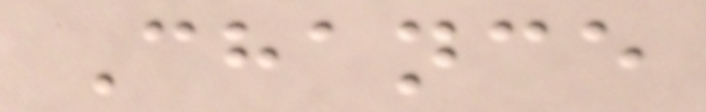Chance
